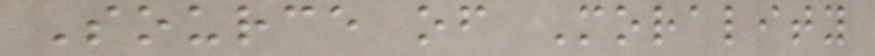Source of Morality
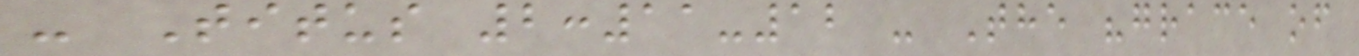- Titus 2:11-12 - The "grace of
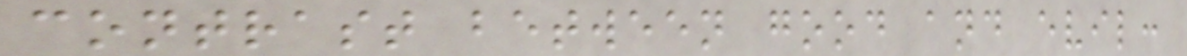contrast between good and evil:
